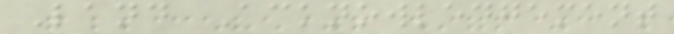Land Acknowledgement
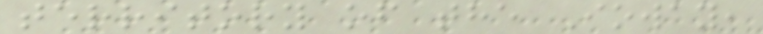territory of the Ioway,
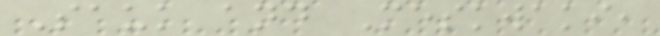Sauk and Meskwaki,
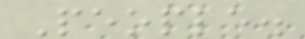People.
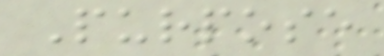Purpose
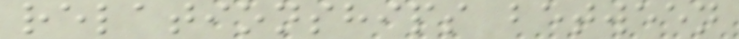relationships between
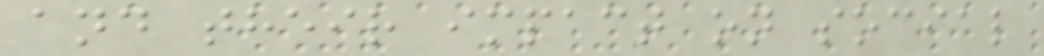and their impact on social
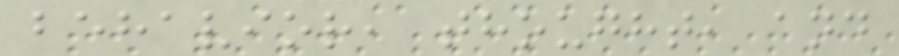behavior, thought, and
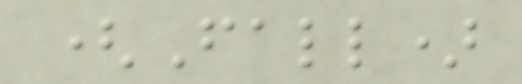(Fall)
